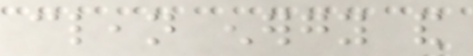clean energy and
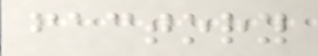factory
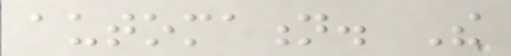automation. The
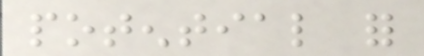potential for
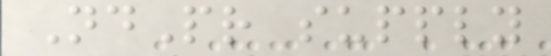NdPr supply
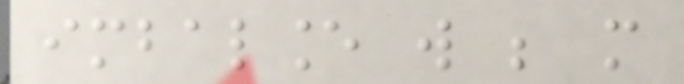imbalance will be more
